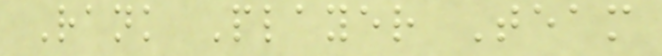Rank Player Team
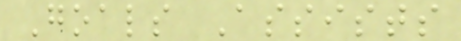Goals Assists
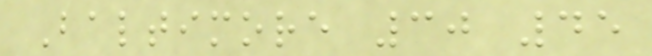Baltimore 30 45
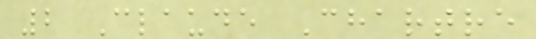2 Claude Chartre
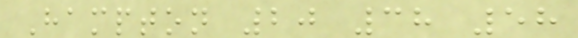Hampton 20 38 58
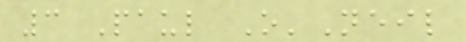3 Paul O'Neil
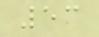53
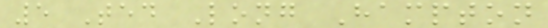5 Ted Long Hampton
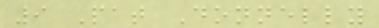9 Pat Donnelly
